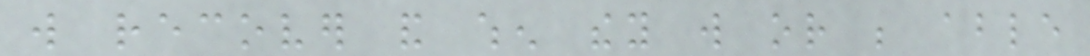will recover and when they will or be able
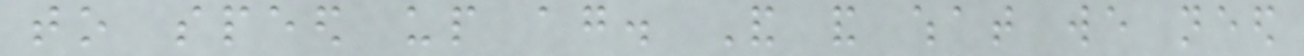to speed up again. And and what we need
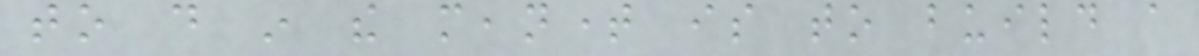to do in the meantime is to build a
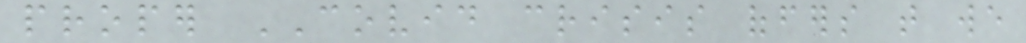proper COVID crisis offers that we
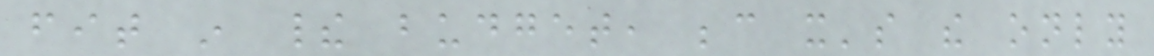fit in their budget, because it's the only
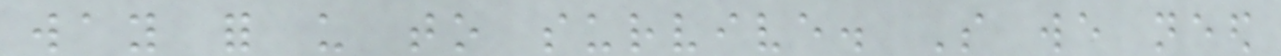way for us to survive. So we need
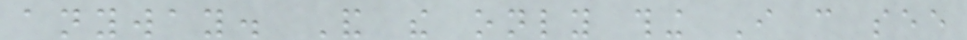anyway. And the only thing I can see
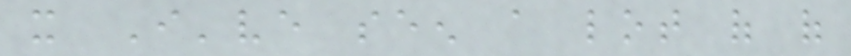it I've seen a lot of of
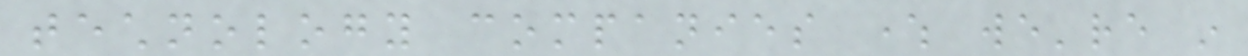technology companies where we're in
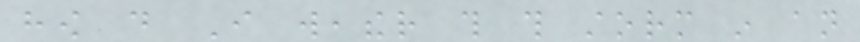how do I weather this this storm in an
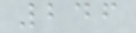246
